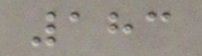183
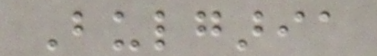Bulgaria
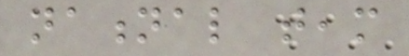national team
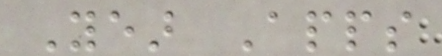Year Apps
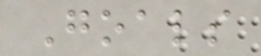Goals
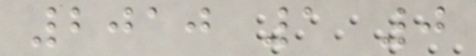2010 1 0
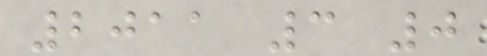2011 3 0
